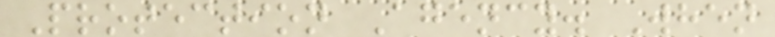Protection Agency. When
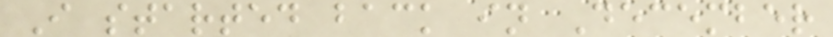I started back in December
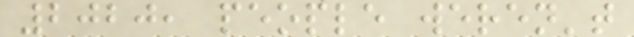2020, people weren't
